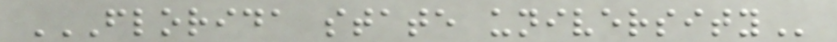FLORIDA STATE UNIVERSITY
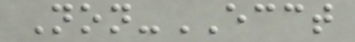Non-ECCT
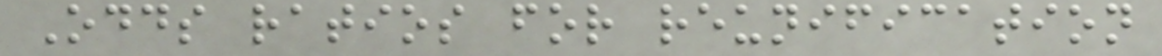Odds ratios for reunification
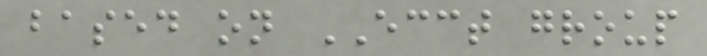based on ECCT group
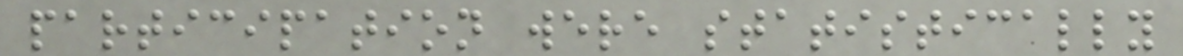participation were statistically
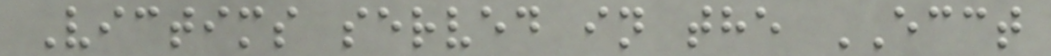Victims served in the ECCT
